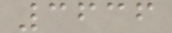3636
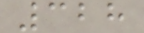328
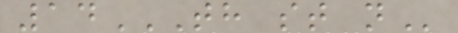14TH ST N
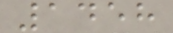1458
